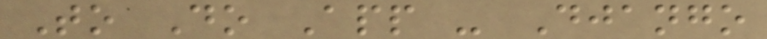To Do App - Django
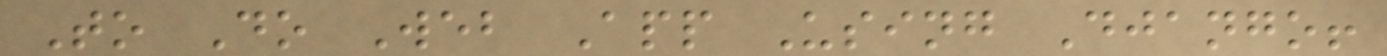To Do Web App Using Django!
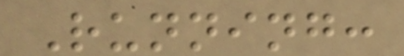Running:
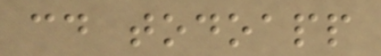cd todoapp
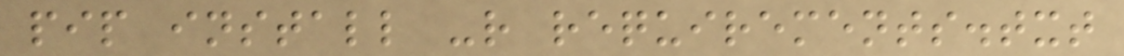pip install -r requirements.txt
